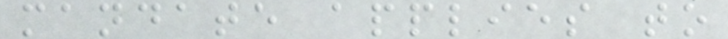mandate applies to
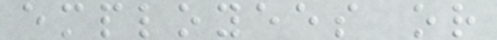employees or
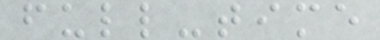full-time
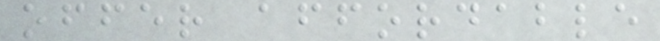offer affordable
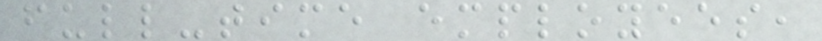full-time employees,
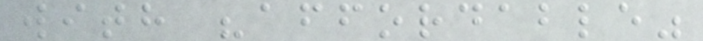with "affordable"
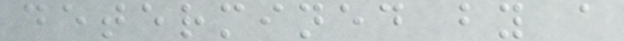determined by a
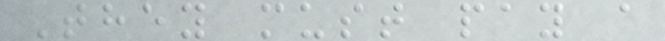They must pay a
